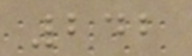242
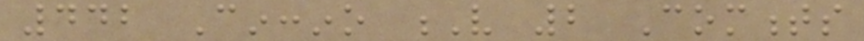442 Cinccino V 2 Comments
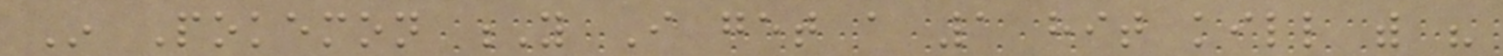In Pokemon Y I get a 1 hit kill with his
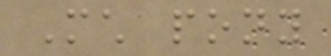Much pony
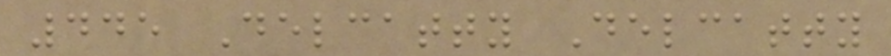445 Delcatty Delcatty
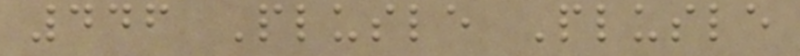446 Plusle Plusle
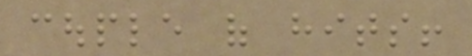couple of hits!
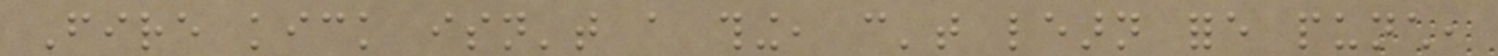Fire kick isn't a thing, can't learn fore punch,
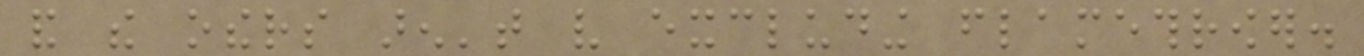and the others aren't very excluding flamethrower.
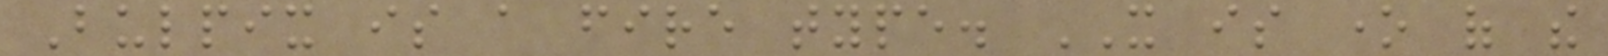Bulpix is a fire type. IT is one of the
